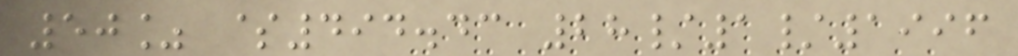50% $494.43 28/1/1996
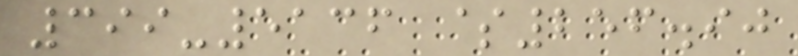399-5136 $256.90
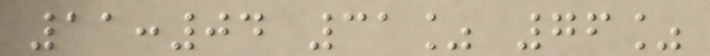11:04 31% 76%
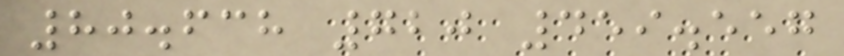80.638 720 459.557
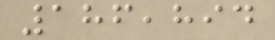186,894
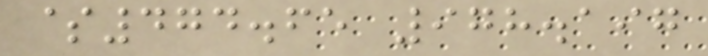$474.65 978.197
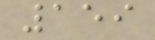159
